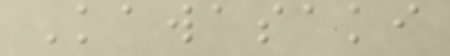Kawasaki
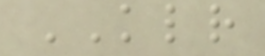KLR
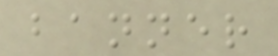banner
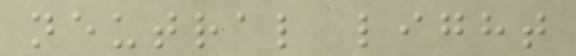neutral light
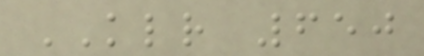KLR 650
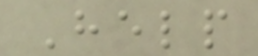Help
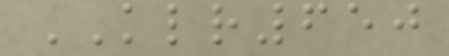KLR650
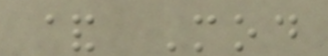& Mod
